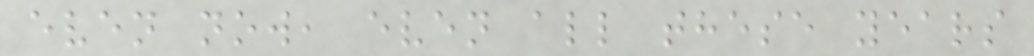even now, even all these years
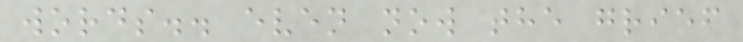words.. even now the grief
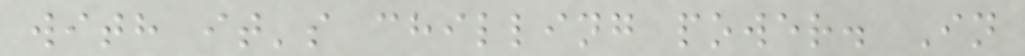with it's chilling power. In
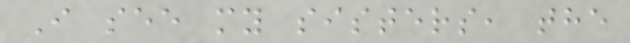I see my sisters, the
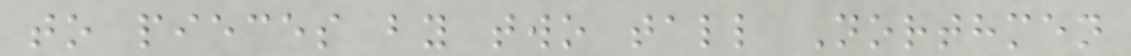to pieces by two tall Northmen
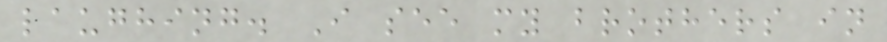laughing. I see my brothers in
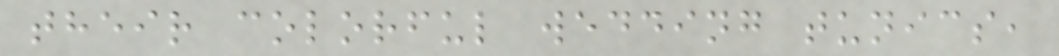their colorful wedding tunics,
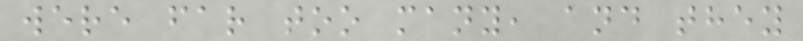were far too many, and they
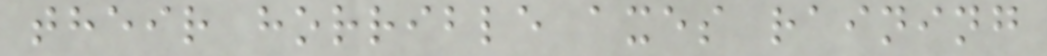their horrible axes raining
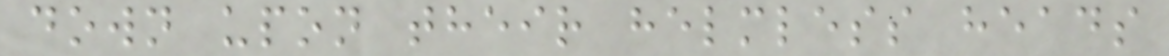down upon their helmless heads
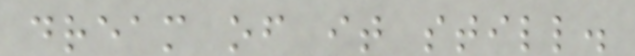dream of it still.
